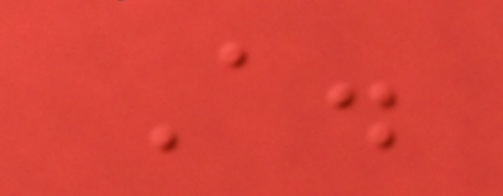A.
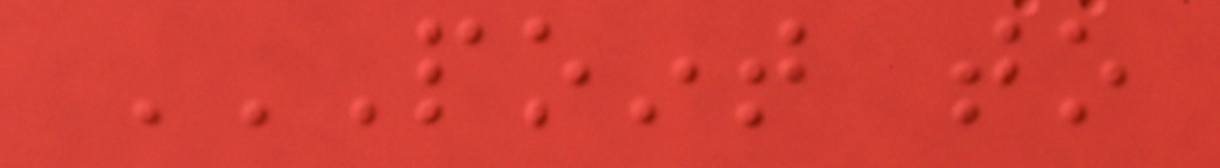POINT TO
